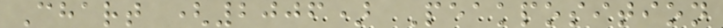Chart (2006) Peakposition
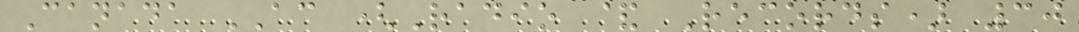Canada AC (Radio & Records) 30
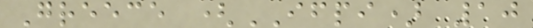Greece (IFPI) 10
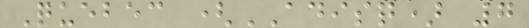Quebec (ADISQ) 7
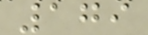179
